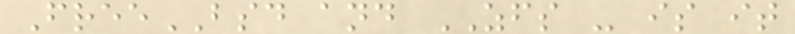FreeBSD and ZFS - is it
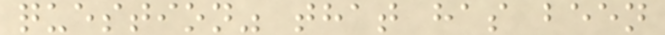question" that has been
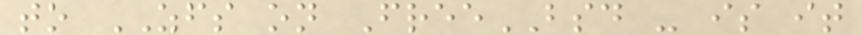to ZFS on FreeBSD - is it
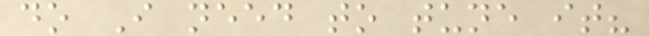do I need to tune it?
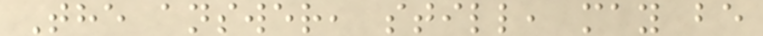The answer, still, may be
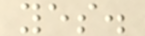yes.
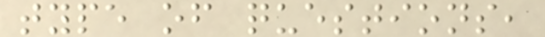type of questions,
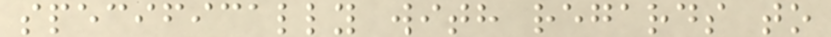specifically with regards to
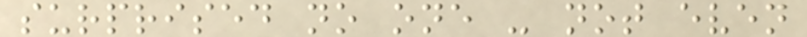surprised no one - not even
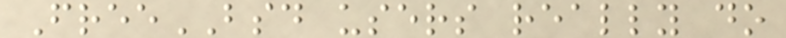FreeBSD users really do
